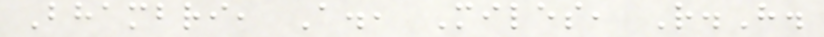Bhambri, A., Miles, R.H.
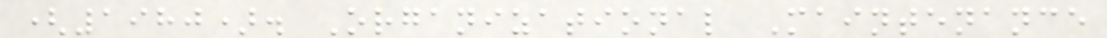(1980). Organizational Maintenance
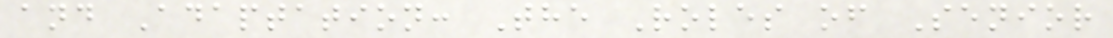and Adaptation: The Roles of Senior
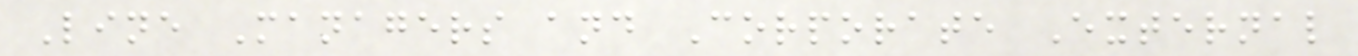Line Managers and Corporate External
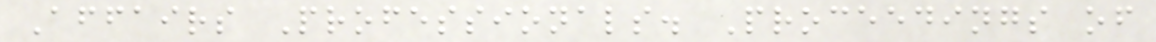Affairs Professionals. Proceedings of
